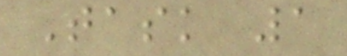Task 1
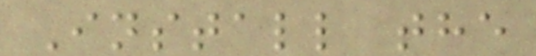Install the
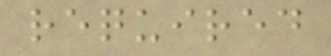required
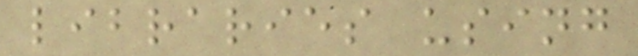libraries using
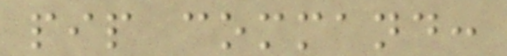pip command:
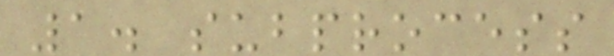1. subprocess
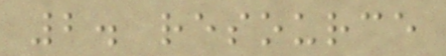2. resource
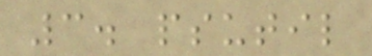3. psutil
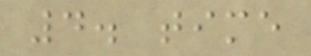4. time
